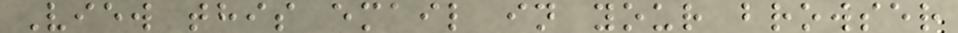View this email in your browser
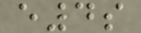e4s
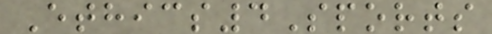Ethics4Sports
